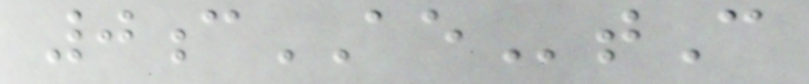0cAEtC
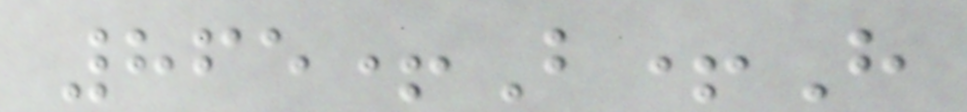865+B+H
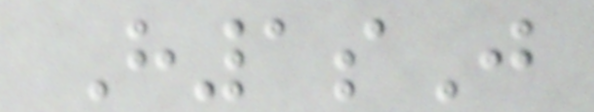H1sJ
